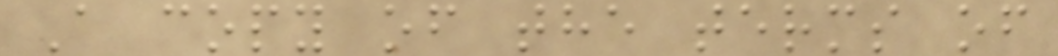A copy of the terms of
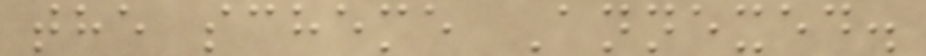the scheme Annexed.
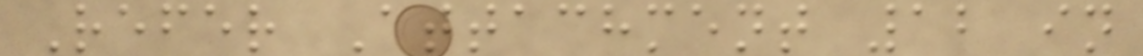Refer Attachment 12 in
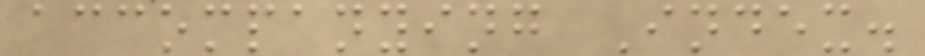accompanying Index.
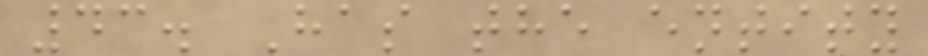43. Has the entity
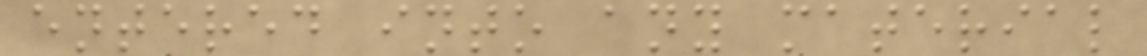entered into any material
